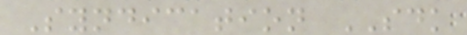Syndication SDK
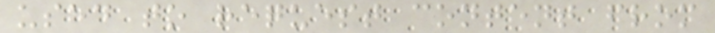used to request content from
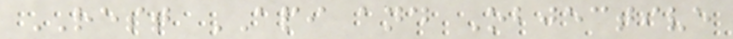REST API and Objective
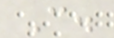C.
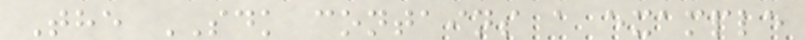The SDK contains a example
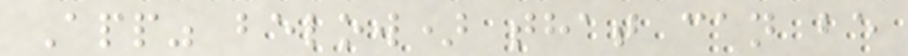App" below) that can be
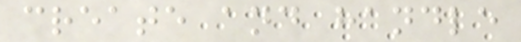create and handle
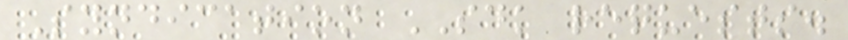Syndication SDK requests.
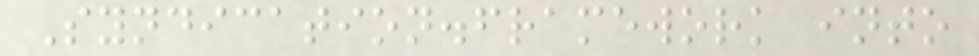Syndication.framework into
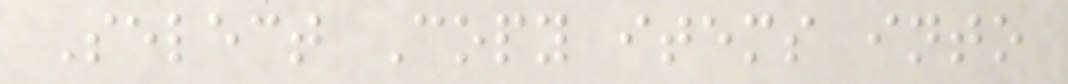Select Copy items into
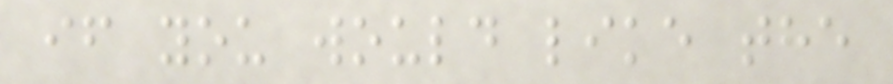if you would like the
